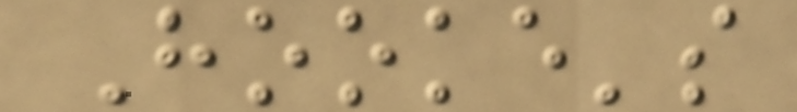Hooke's
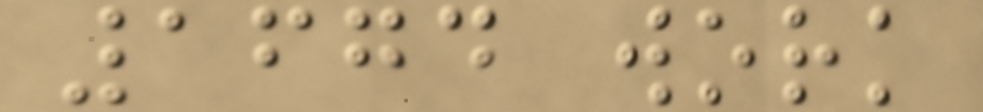1674 work
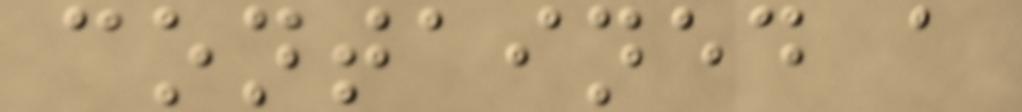contained a
